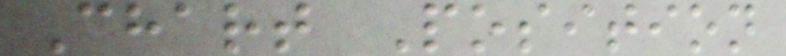Chart Position
